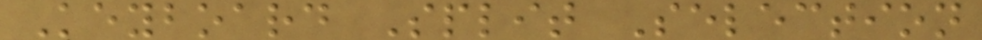Keyboard Split Selection
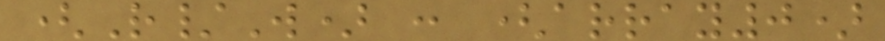(R/W) : (array0)
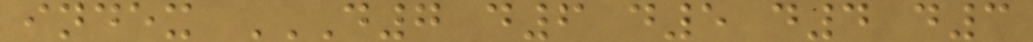index D7 D6 D5 D4 D3
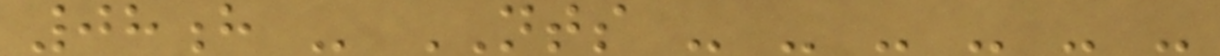08h - NTS - - - - - -
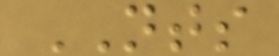NTS
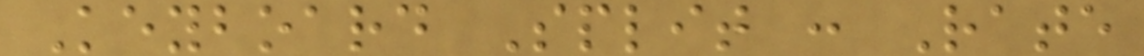Keyboard Split : Rate
